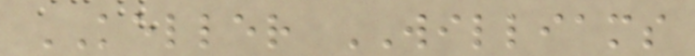KELLER WILLIAMS
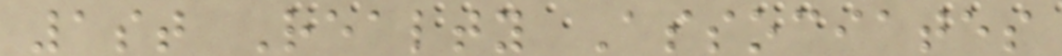1st Realty Associates
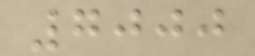7000
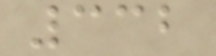332
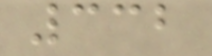332
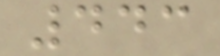443
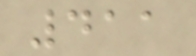411
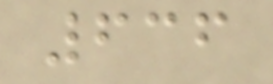636
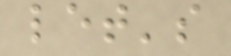let's
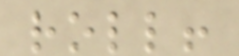roll!
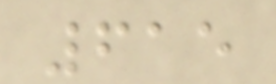615
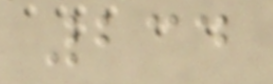234
